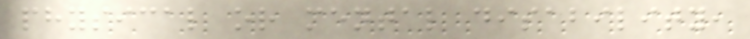physical or mental disability,
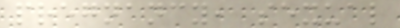pregnancy, sexual
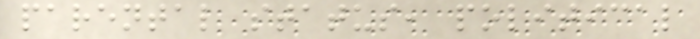parental status, political
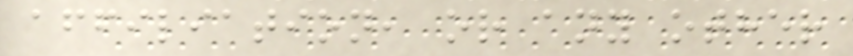affiliation, or any other
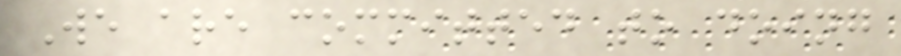We are committed to doing
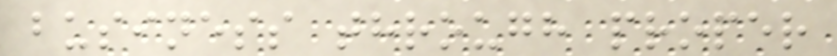business through proper
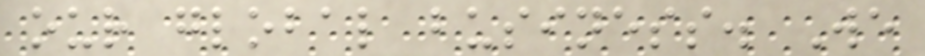our global business. We
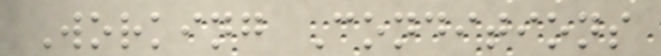Working Conditions
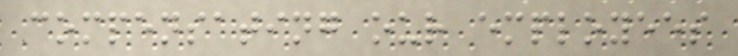compensating our employees
